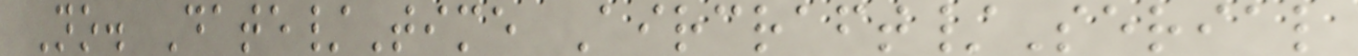No. Date/Time Aircraft/Serial
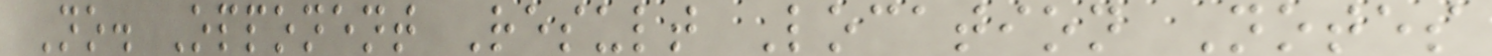No. Opponent Result Location Notes
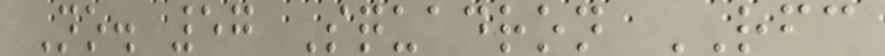No. 57 Squadron RFC
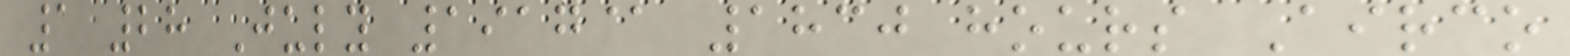1 28 July 1917@ 1830 hours Airco
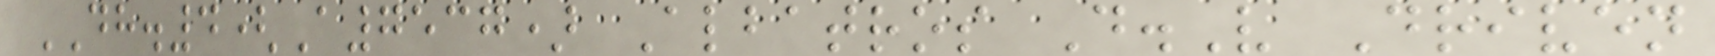DH.4(A7537) Albatros D.V Driven
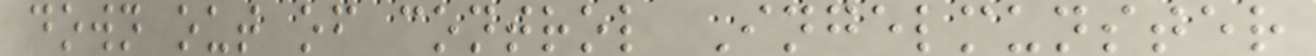down out of control Ingelmunster
